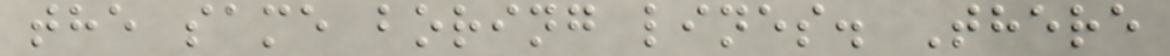the same boring lines. There
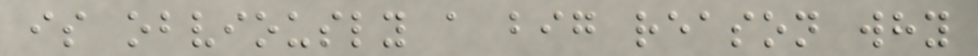is obviously a big reason why
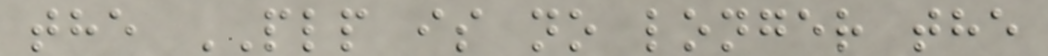the PLP is no longer the
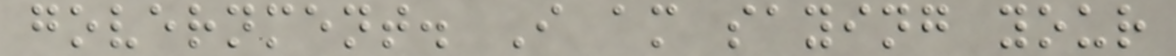government. I am saying your
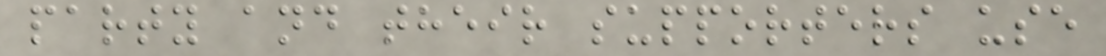party and their supporters use
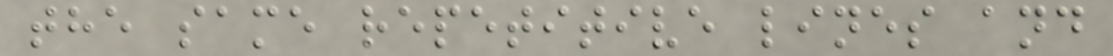the same repetitive lines and
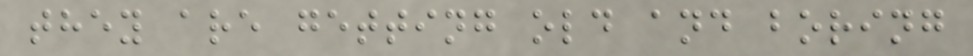they are getting old and boring
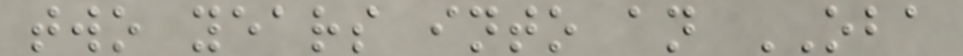two years into an OBA
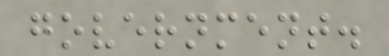government.
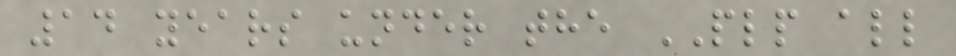14 years under the PLP all
